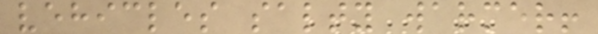vehicles salty warmer!
